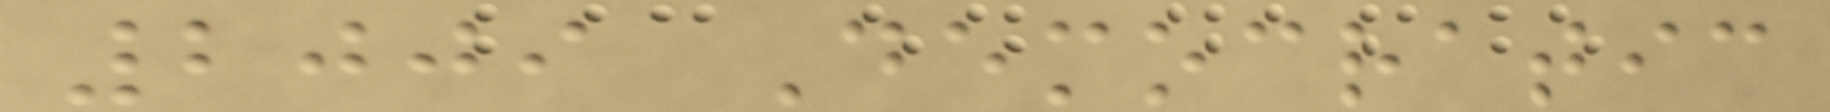2009 Democratic
